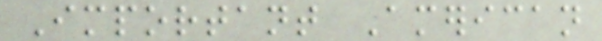Important American
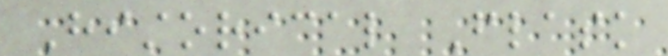Historical Flask
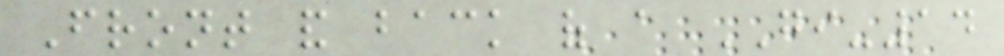Front and back of a GI-14
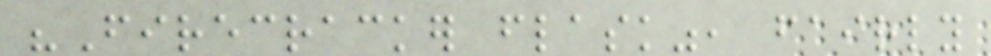"Firecracker flask", fairly
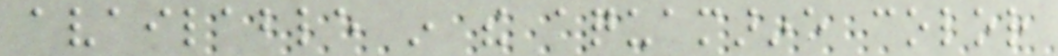available in the aquamarine color
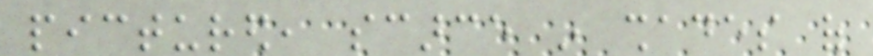pictured, scarce in shades of
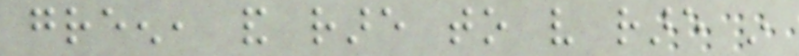green, and rare to very rare in
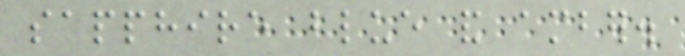sapphire blue and amber.
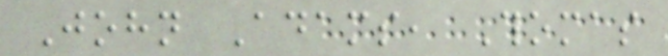John Adams, Thomas
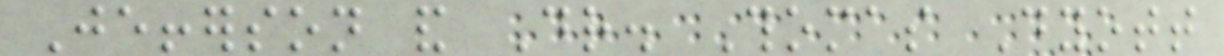Jefferson and Dr. Thomas Dyott
